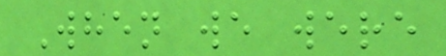When we were
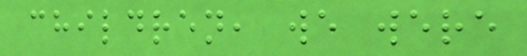children, we were
